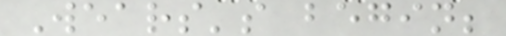Wears's begin;
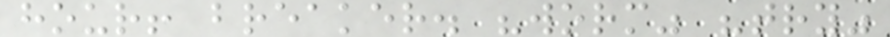hour! breaker. "worm" "try"
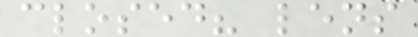closed? lens
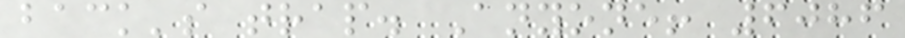back's trap. Anyone! 6086
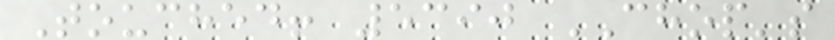Touched! 5390 CHOP's
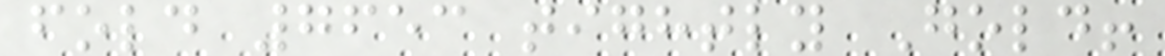fold 7653 tightly Gold!
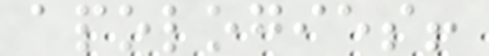apologies!
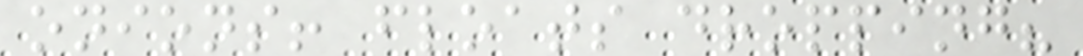onions! floats dropping?
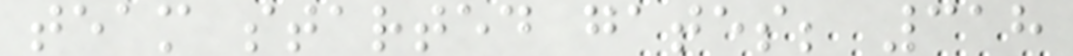team started gates; 318
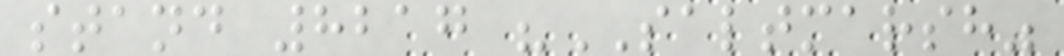stand 8217 "SALTMARSH"
